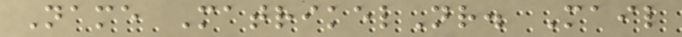Name MatrikelNr. Mail
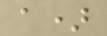a)
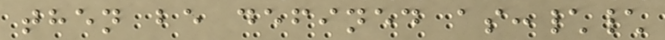then be defined as:\\
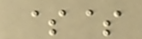$$
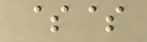$$
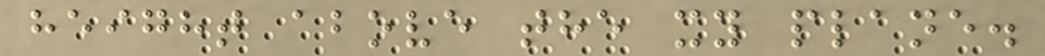height above the xy plane.
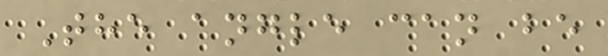The angle can be
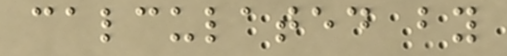calculated by
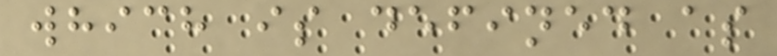which is defined as
